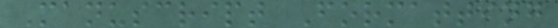Manuscript Formatting
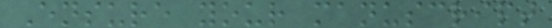Ensure your manuscript
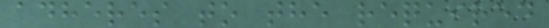adheres to the required
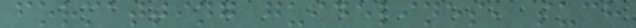formatting guidelines, such
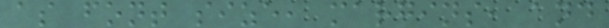as font size, margins, and
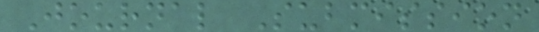Journal Submission
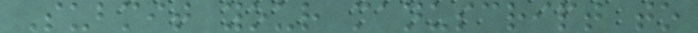Submit your manuscript to
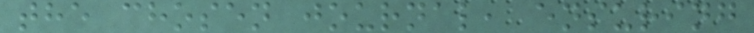the chosen journal, ensuring
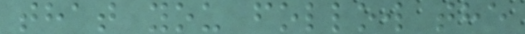that you follow the
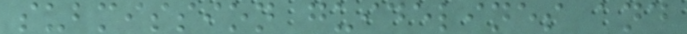submission guidelines and
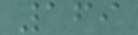169
